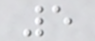5
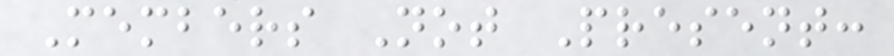Members Not Present:
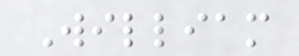William
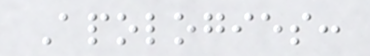Apologies:
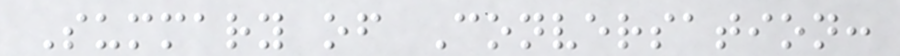Summary of Conversation:
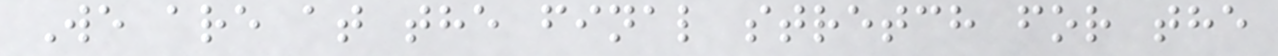We are at the final stretch for the
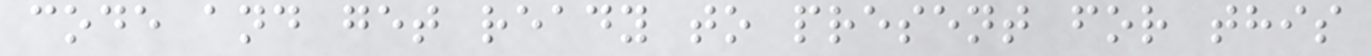code and get ready to present for this
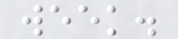week.
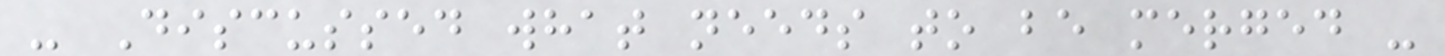- Discussed what needs to be merged -
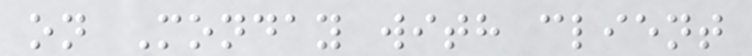on Monday with client
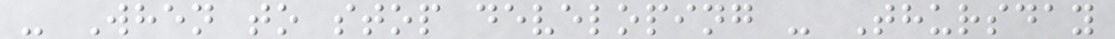- When to stop developing - Thursday
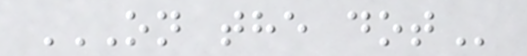ON THE DOT
